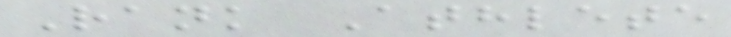Rank Athlete
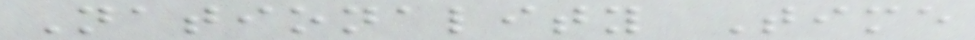Nationality Time
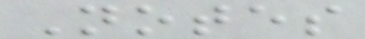Notes
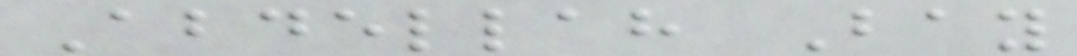Abdellah Bay
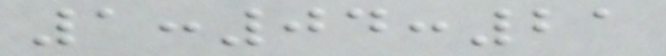1:04:21
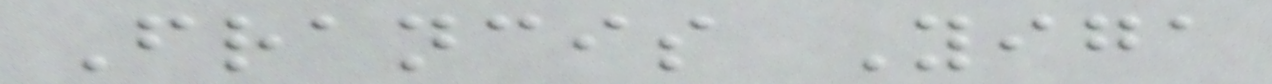Francis Yiga
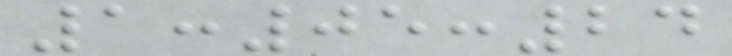1:05:24
